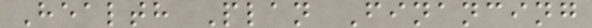Health Plan Financing
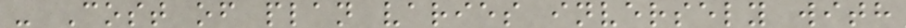- Cost of plan varies inversely with
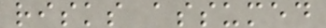risks assumed
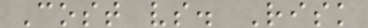Cost vs. Risk
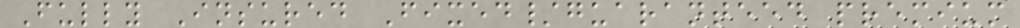Fully Insured Fixed/guaranteed premium
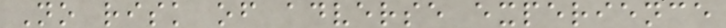No risk of adverse experience
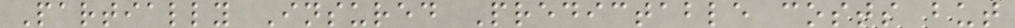Partially Insured Predictable costs but
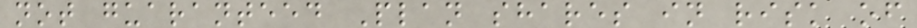not guaranteed Plan shares in risk of
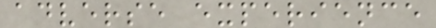adverse experience
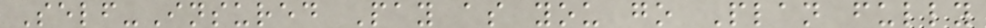Self-Insured Pay as you go Plan fully
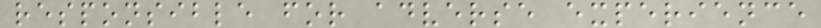responsible for adverse experience
